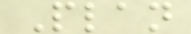Plan
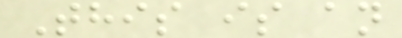This is an
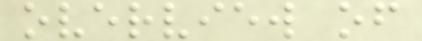overview of
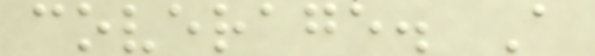coverage. A
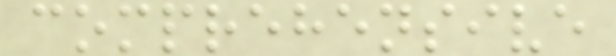comprehensive
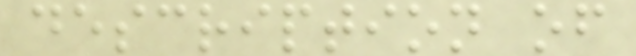description of
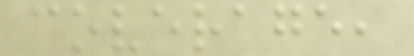coverage,
